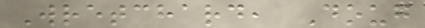Wretchard, Doug
